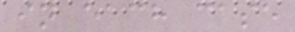in each case
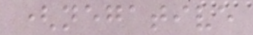(negative
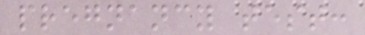pregnancy test:
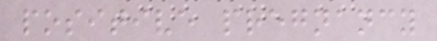positive pregnancy
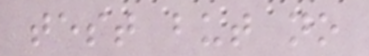test but no
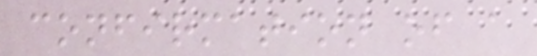confirmation of a
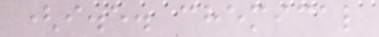(i.e. chemical
